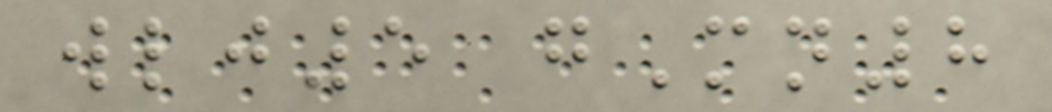wlj5 gMn8
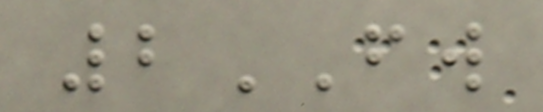2FW
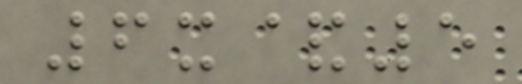6x&5
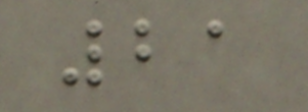21
